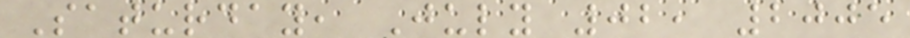Saturday, July 02, 2005
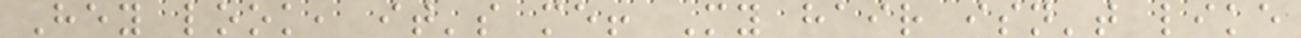Hey look, it's me! My hair isn't like
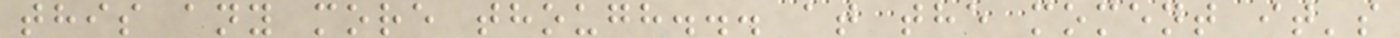this any more though... at the moment it's
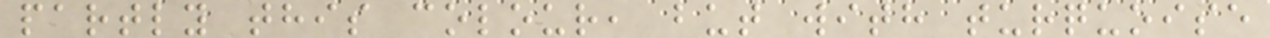partly this colour, but with turquoise
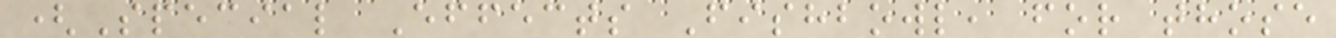(Special Effects Fishbowl, for those
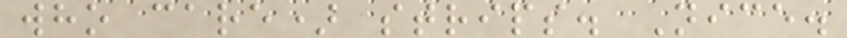who care) strips. Nice.
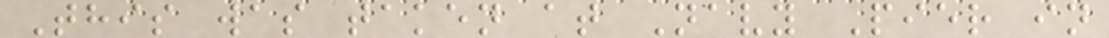This was taken at Navy Pier in
